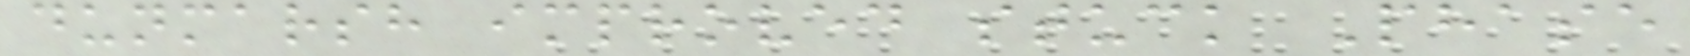dunmarsh improved stuck Phase
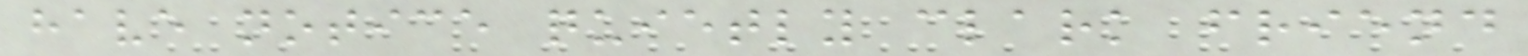have notice quietly clark friend
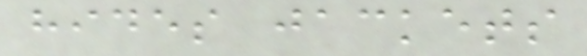hides jackets
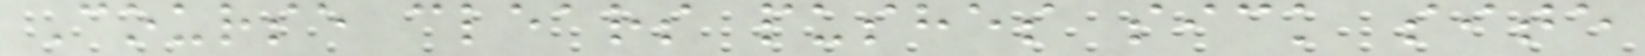Course clears pushes sick site
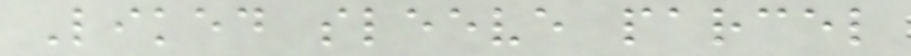Liked sleeve parcel
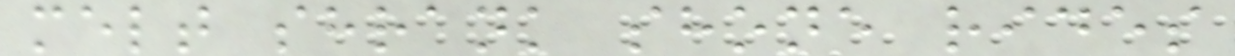melt shrank shone rides
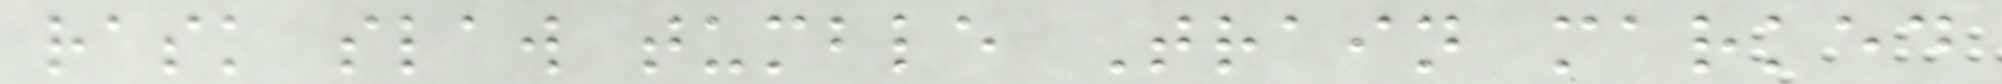rask slaw tumble Train marked
